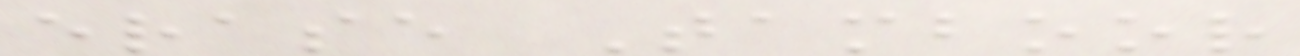erase Tamboor
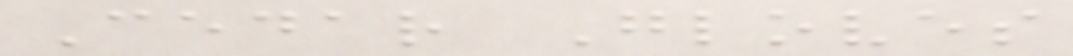Cedar Gloves
